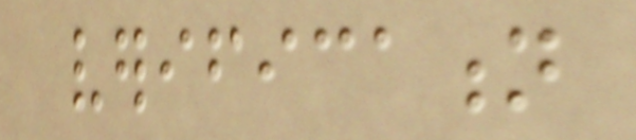verification
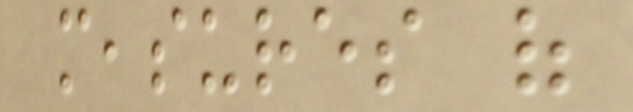measures of
